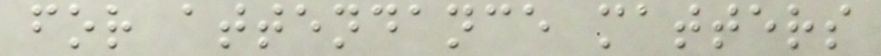for attendance matters
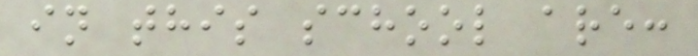in this school are:
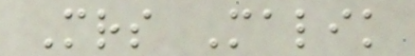Mrs Malik
